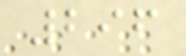296
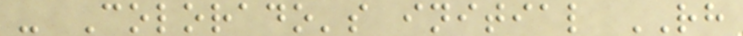- Colorado's initial RH
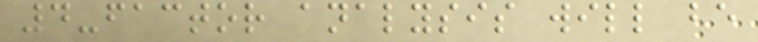4-factor analysis will be
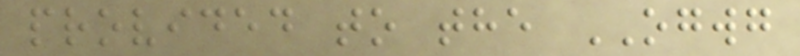provided to the OGWG
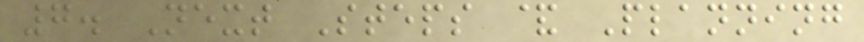7. Next Steps & Planning
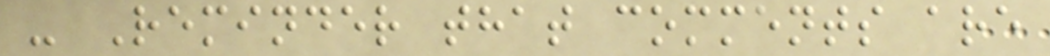- Reminder that comments are
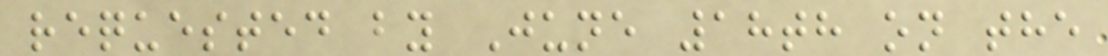requested by June 18th on the
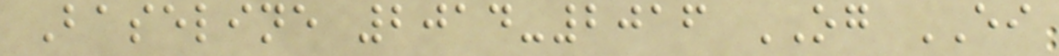Baseline 2014-2016 OG EI
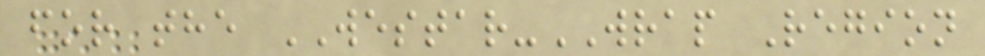for the WESTAR-WRAP Region
